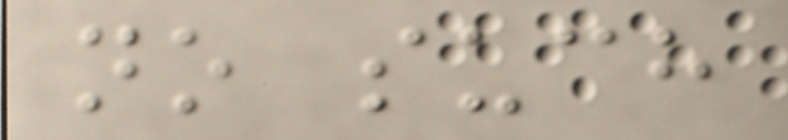no such
